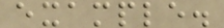example.
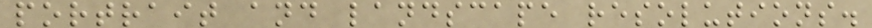portrait and landscape resolutions.
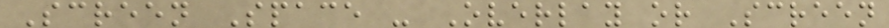Screen Space - Overlay or Screen
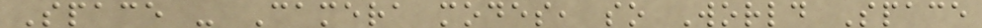Space - Camera modes, so World Space
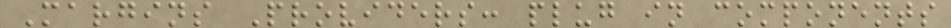Margins Providers: plug in components
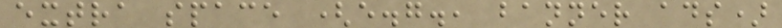extra space (e.g., banner ads)
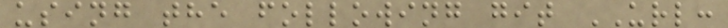using the following git URL:
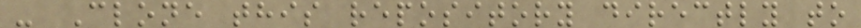- Clone this repository directly to
